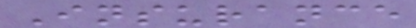Insurance
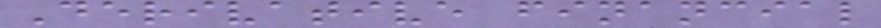Derivative financial
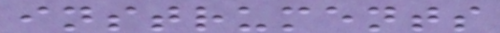instruments
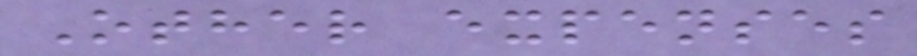Other expenses
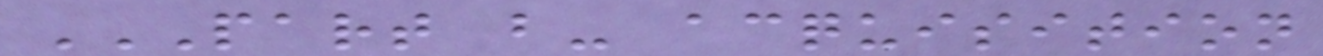PART B- ACQUISITION
